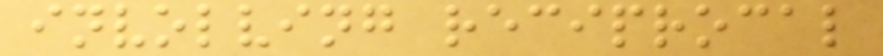involving reciprocal
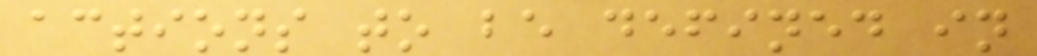actions to be defined in
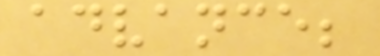advance;
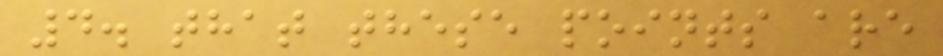4. that these points are
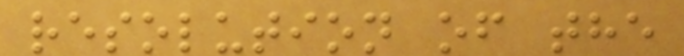resolution of the
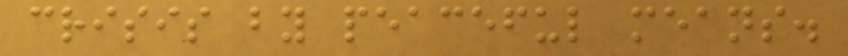crisis by peaceful means.
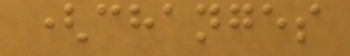(changes
